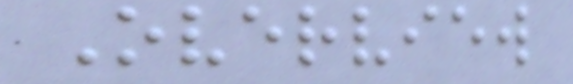Overview
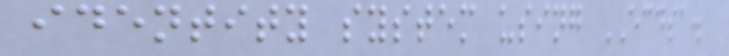identity system using ECDSA.
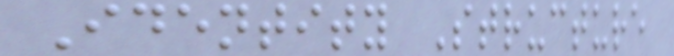Identity Structure
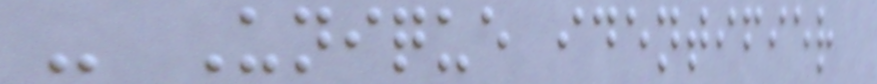- Unique identifier
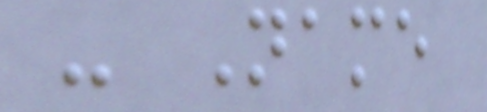- Name
